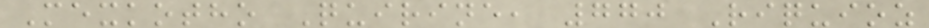Mexkotho Quirine, 770 Riquioz
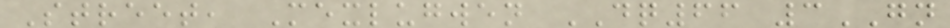Street, Mexlugwen DQ66 3GN
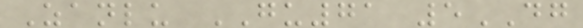Zanlu GU71 5DG
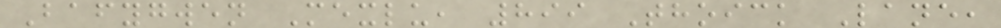Bafygwen Mexlu, 899 Thoick Lane,
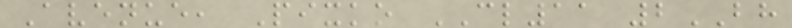Avenue, Pixko CL11 2BH
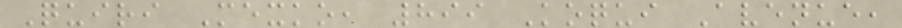Quiri Mexko, 899 Koqui Avenue,
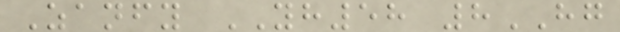Zanfy YH58 8HG
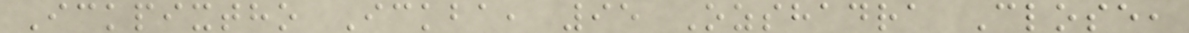Ickpixtho Ickba, 95 Ozshadra Close,
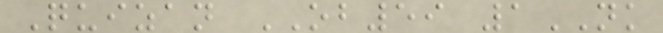Quizan OB59 1NK
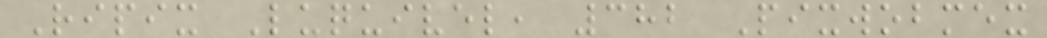Ripix Luquivel, 382 Pixwobmex
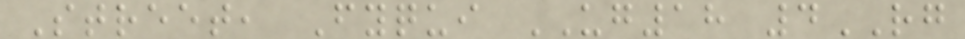Street, Fyqui UG18 4RG
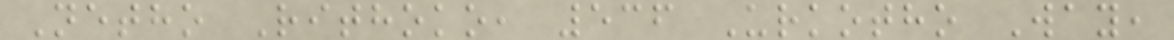Netho Rithoko, 536 Urkotho Way,
